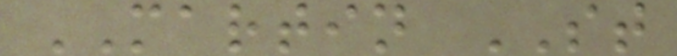MARTIN ST
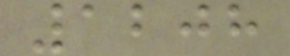1208
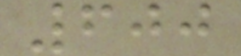600
